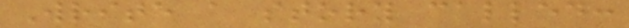Write a story called:
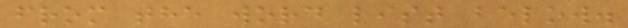from the word list below.
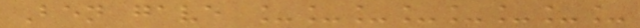Ben gave ________
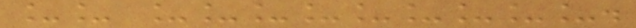__ _________.
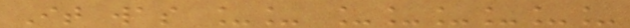It was __ ______
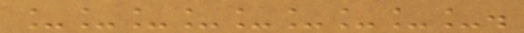_________.
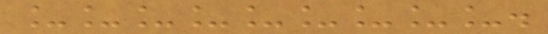_________.
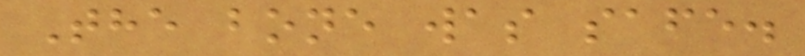The bone was safe.
